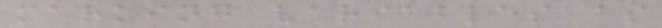marking variables as
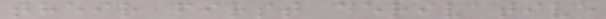their first derivative
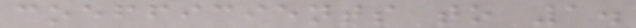coefficients to 1.
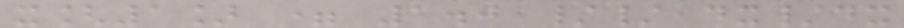x[1] = 1.0 // dx/dx
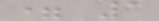= 1
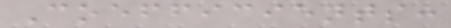Coefficients:
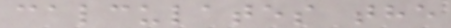calculates the
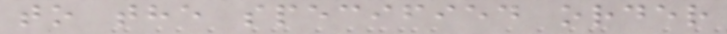to the specified order
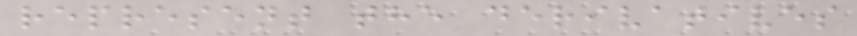represent the derivatives
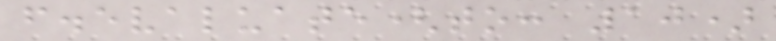f.evaluate(to: 10)
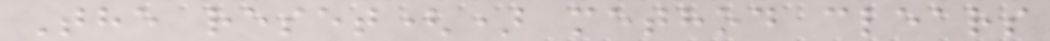The reset() method clears
